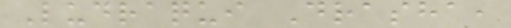Ludraqui Drasha,
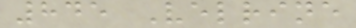845 Velrine
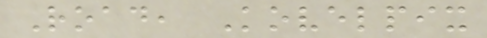Road, Kovelpix
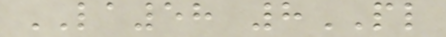LA58 8PL
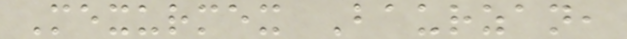Mexurmex Baurzan,
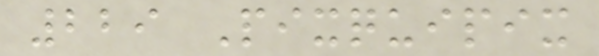229 Pixquipix
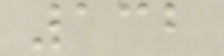132
